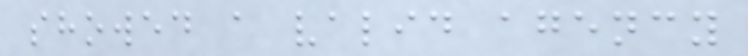showed a valid agency
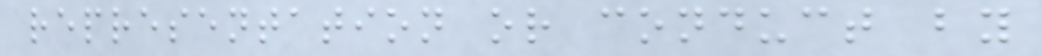representation or conduct by
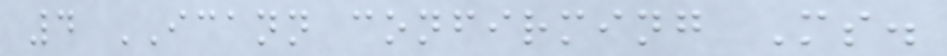4 ICANN confirming Ms.
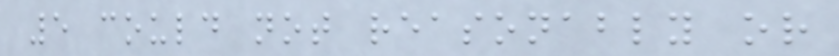5 could not reasonably or
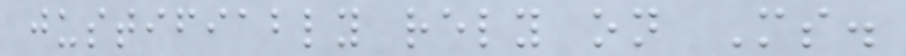justifiably rely on Ms.
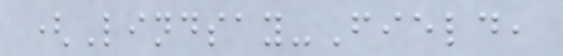(Lindsay-Field,
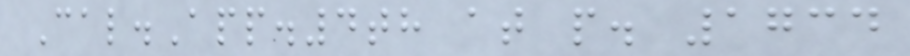Cal.App.4th at p. 1734
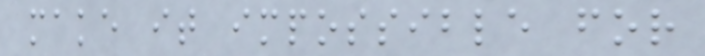make it impossible for
